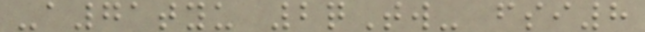-a71tyu 2qTw- fsi8
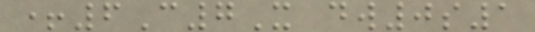+6C7X dw0s1
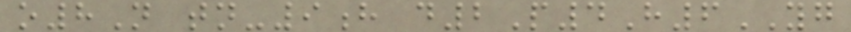o8N tn-9h d2P4H6YG
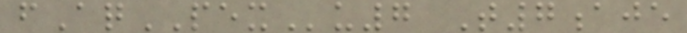fAqPEXu7 T7aje
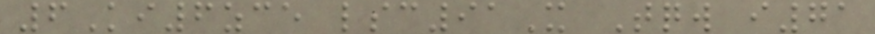6Ki6zce lsc91X Tqw i71
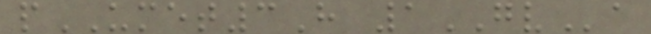pUMET3H 1GVa
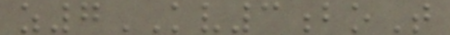z7KV3boT
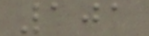101
